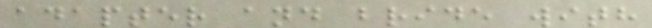adapter and bride with
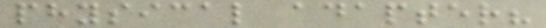physical adapter?
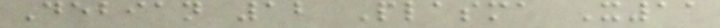Debian 12 Plasma X11
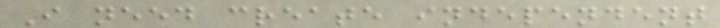I need create independent
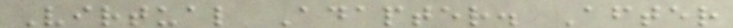Virtual Adapter. After
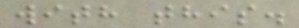with this.
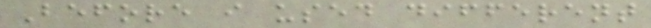Before i used different
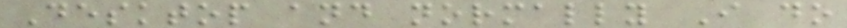Desktop and normally I do
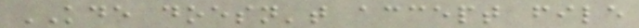KDE doesn't accept file
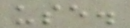use.
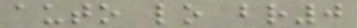auto lo br0
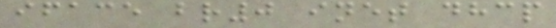iface br0 inet dhcp
